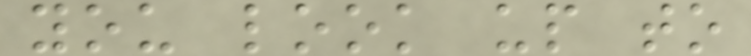you look up to
